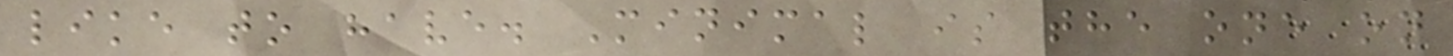like to have. Minimal is the one on
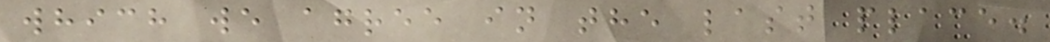which we agree in the last place.
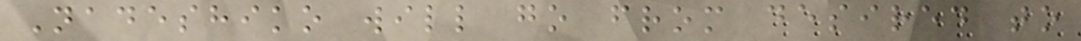Nadeshiko will go from desired to
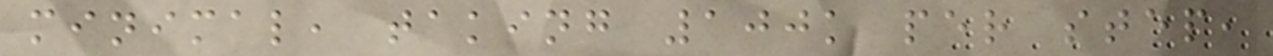minimal, taking 100k per step,
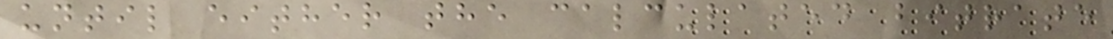until either the calculated bitrate
